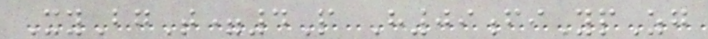XyBgT=4P H09fiYpZg
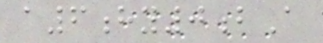a6hy0bA
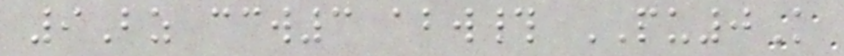9Bz ccw3 abw# PU0K
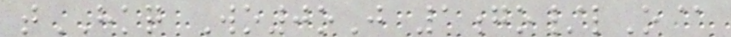tHKQ Wo0oJ 1go/lO@
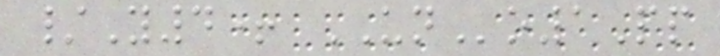/Y4+ UNo1Pp
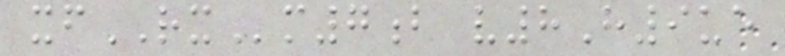xfRXm7b v8H9ue
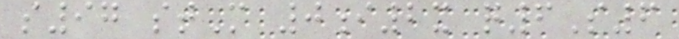s97 stM 0i2x q6S6
